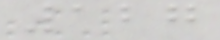127
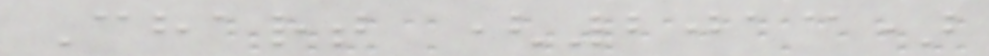Chart (2013)
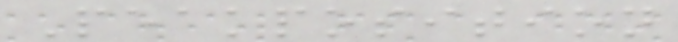Peakposition
